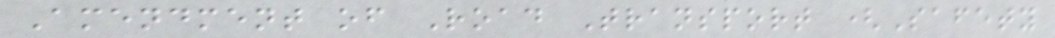Amendment of Road Transport (Safety
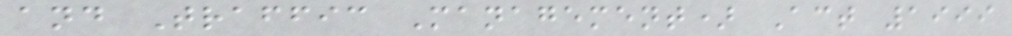and Traffic Management) Act 1999
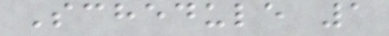Schedule 1
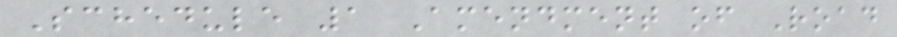Schedule 1 Amendment of Road
